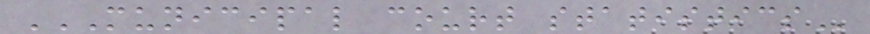MUNICIPAL COURT STATISTICS
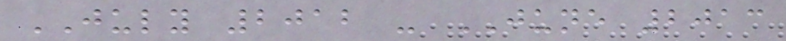JULY 2012 - JUNE 2013
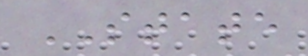STATE
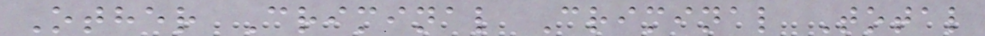Other Criminal Criminal Total
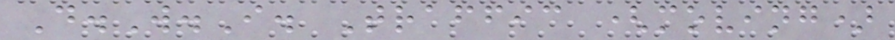D.W.I. Traffic (moving)
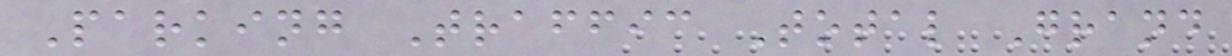Parking Traffic Total Grand
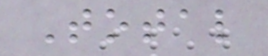Total
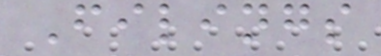Filings
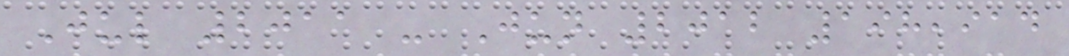Jul 2011 - Jun 2012 198,914
